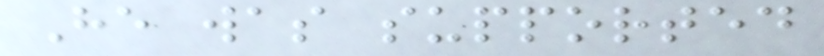He was supported
